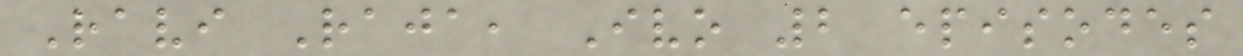Ravi Raja, Ivo 2 episodes
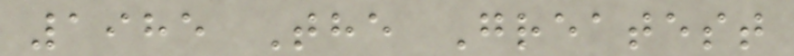1985 The Greatest
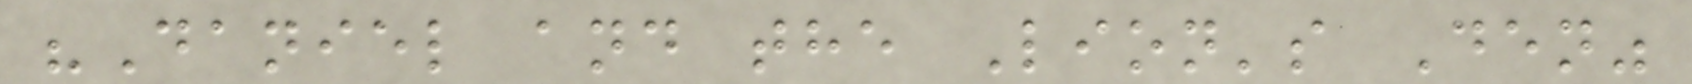"Daniel and the Lion's Den"
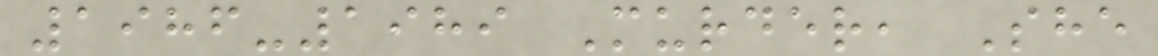1986-1989 Murder, She
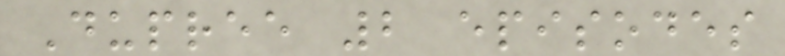Dupree 2 episodes
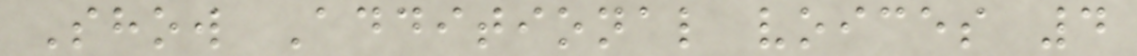Show Additional voices 4
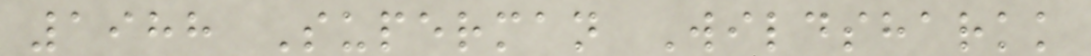1988 Superman Wildsharkk
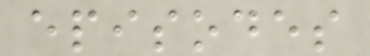episodes
